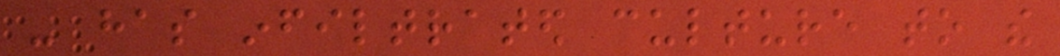- has infiltrated culture to the
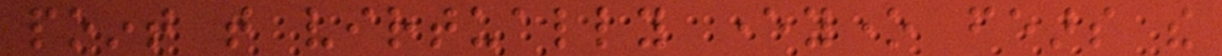point that virtually everyone fears the
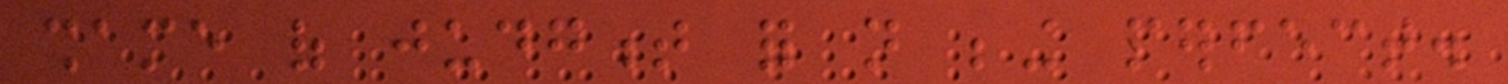shame of judgment for not being perfect.
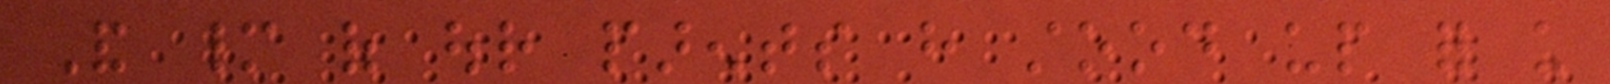And many of our parents have stood up for us
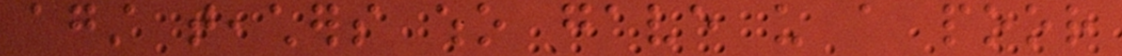against teachers who gave us a poor
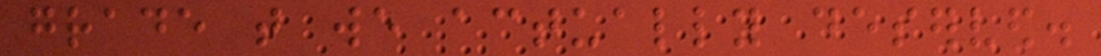grade that we actually deserved.
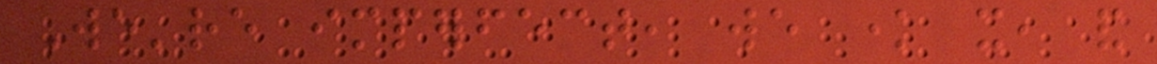We're imperfect, we know it, and
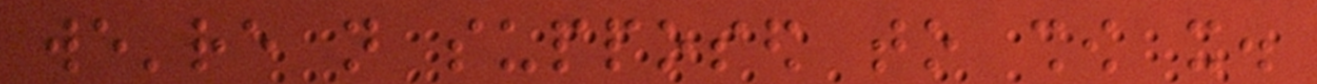we're not supposed to show it.
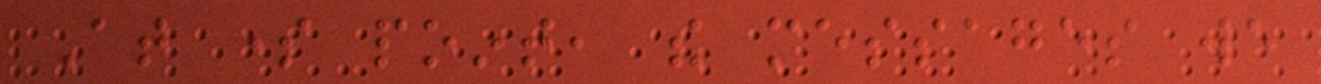At some point, the messages we
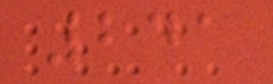241
